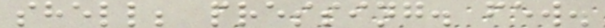shell; pressing. few.
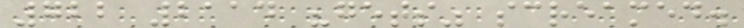722 2114 "gets" screamed.
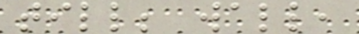till; wall,
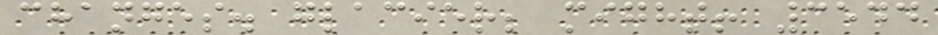changes. glacier; might! 3544
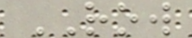ROW
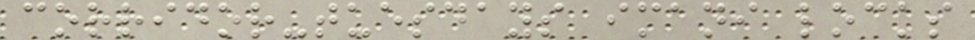corridor-tuesdays imani locks
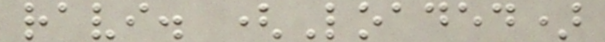ravi. (Loaded)
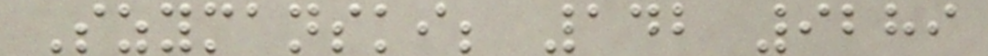Szymanski; 142 9289
